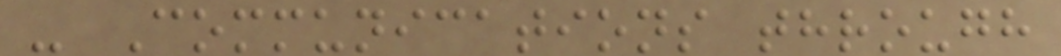- Communications through
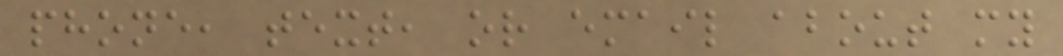phone, text, or email about my
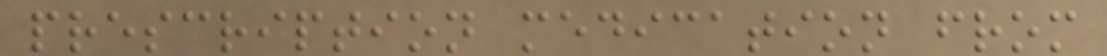prescription medication from
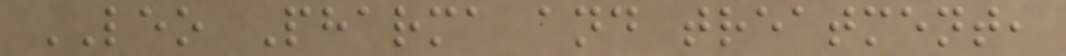LEO Pharma and treatment,
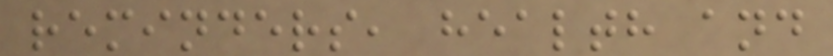reminders, health and
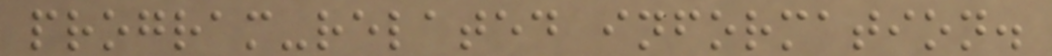program-related information.
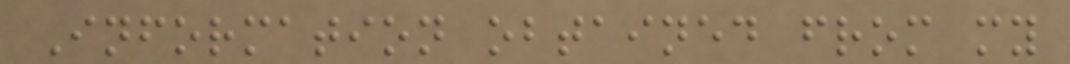Information obtained from my
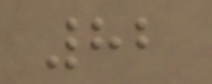82
